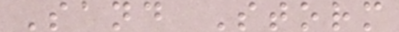Sand Storm
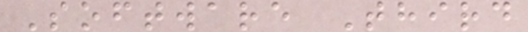Software Third
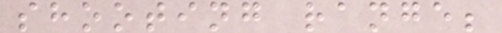shooting range;
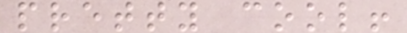pretty cool!
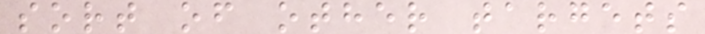sort of other targets
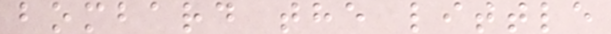bombard the little
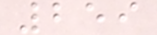259
